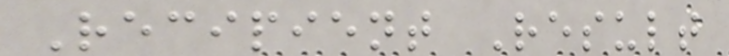Recipient Result
